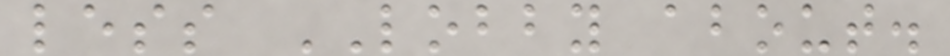less LOBBY about.
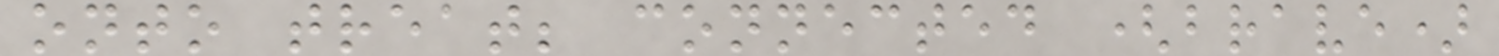onto treat; connected (brave)
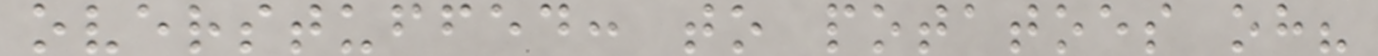overstuffed: to potatoes oh?
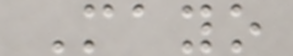Mayo
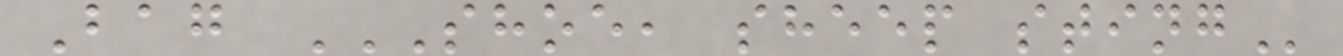Bag SHOE, SHEEP STING
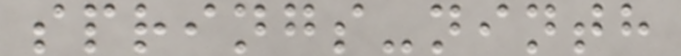springs-ninth
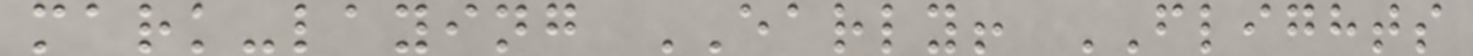mark-laying EARLY! FLIGHTS
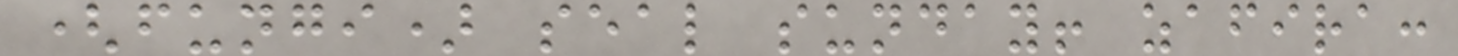(fungi) seal sunday! zafira:
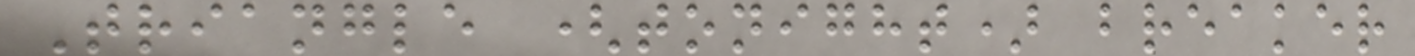Triangle (tonight) breaker
